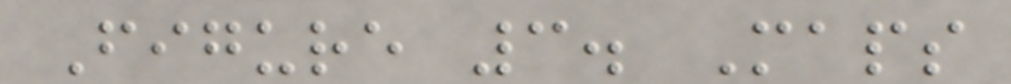Figure 3. Maps
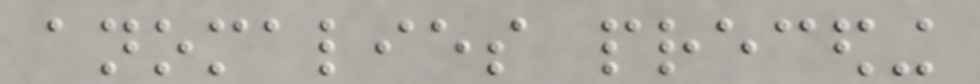anomalies preceding
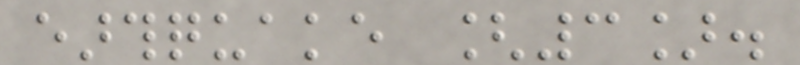earthquake [3].
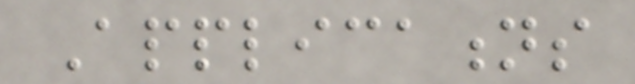Applications
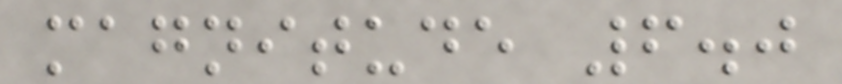magnitude 6.0
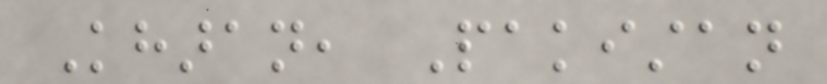Kharan, Pakistan
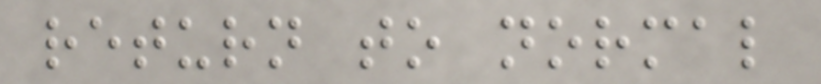return to normal
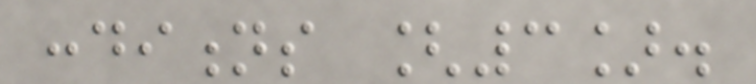conditions [3].
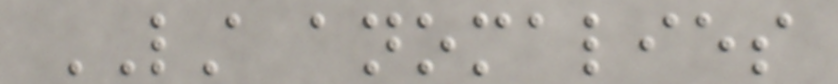LST anomalies
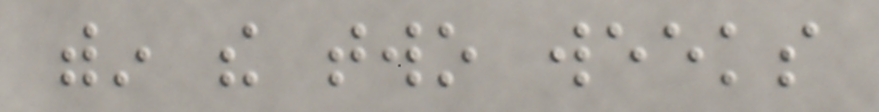within the two weeks
